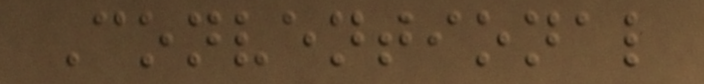Conventional
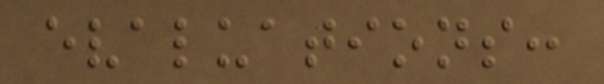evaluations:
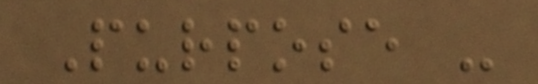Purpose -
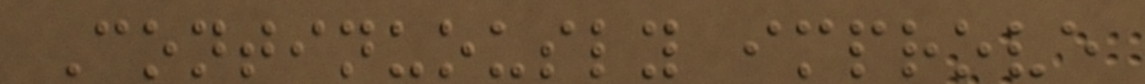Continuously improve
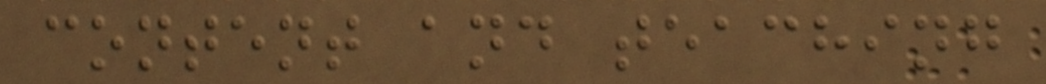content and teaching
